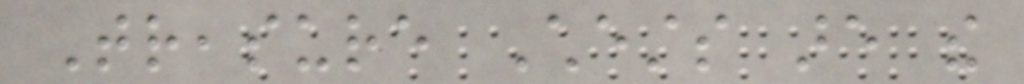Treasure Chests are the
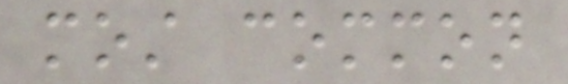most common
